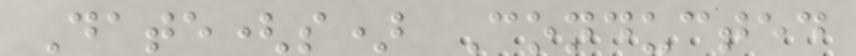Date(s) Conducted
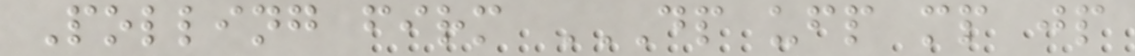Polling firm DP UFP MP JP
